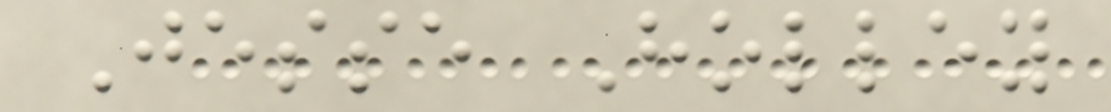Jesse Holley
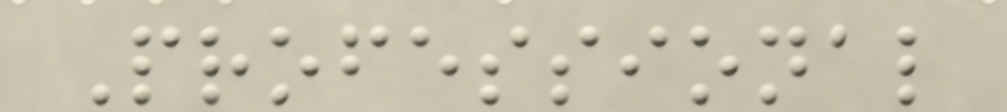Professional
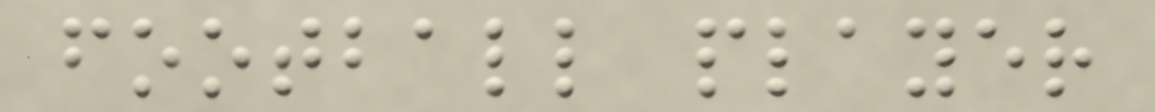football player
